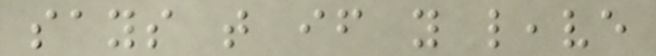says that if you leave
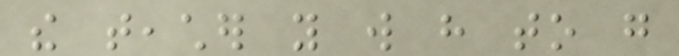the teacher you will have to go
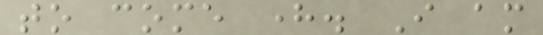to come here. I am
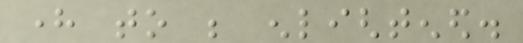here to be enlightened.
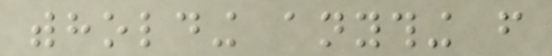withholding anything from
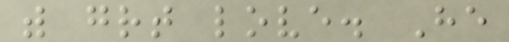with great love. He
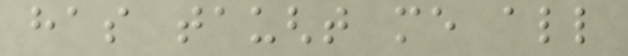has taught me all
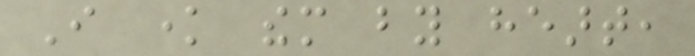I know them by heart,
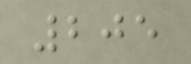205
